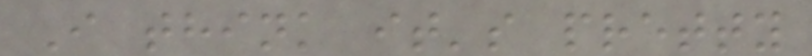I think it's pretty
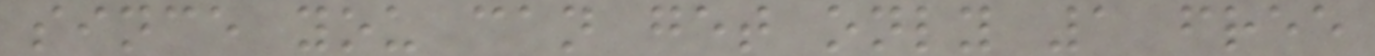since you can get only 1 free
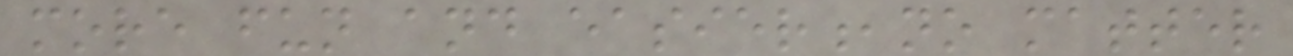more fun and easier,no matter
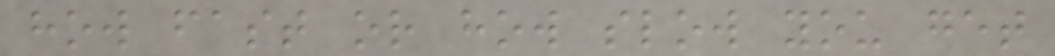how fast or how slow you get
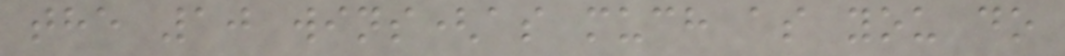the 10 wins(as much as you do
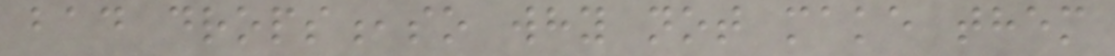bad drops,so why not make them
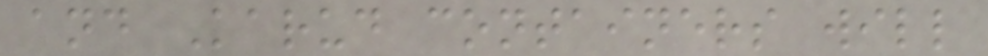and Karud containers will
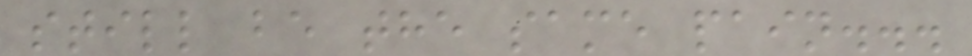still be the same pain...
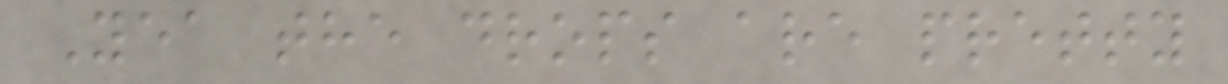Yea the drops are pretty
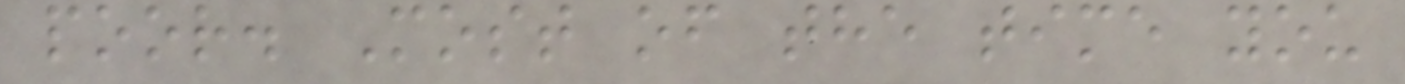poor. Most of the time you
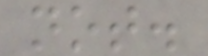not.
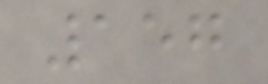157
